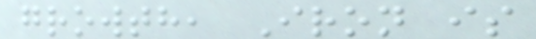growth, Iron is
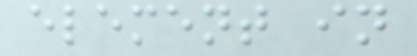element in
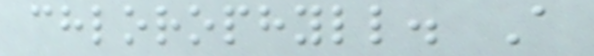chlorophyll. A
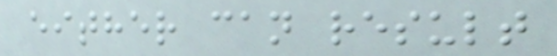either can result
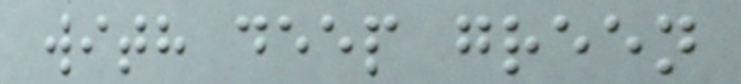with deep green
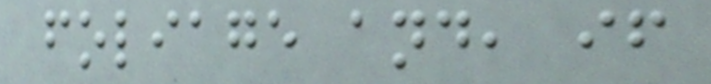foliage and, if
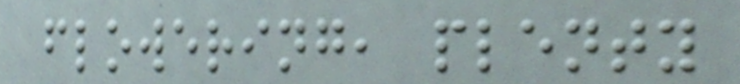flowering, plenty
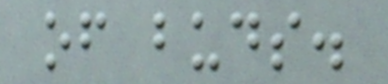of buds.
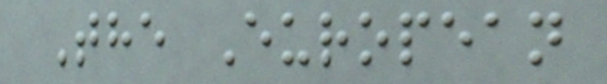The European
